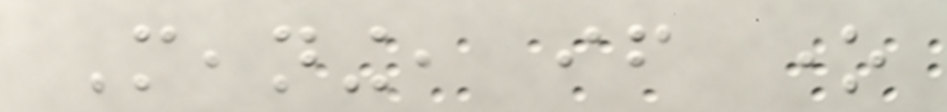Meaning, if one
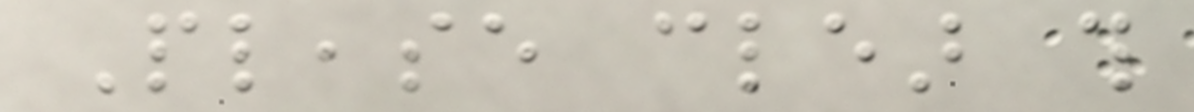Please clear this
